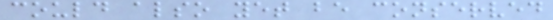could also yet be conserved
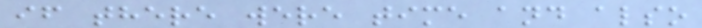if there were time and also
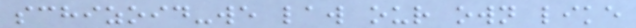schizoid-we law our own like
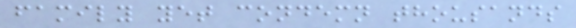family yet condemn thousands
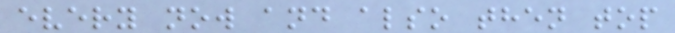every now and also then top
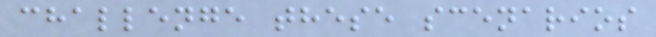challenge these scenarios
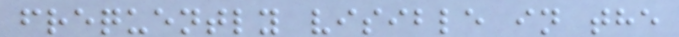frequently visible in the
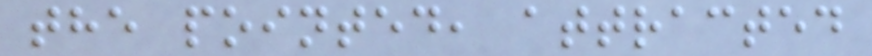the pointed, attracted
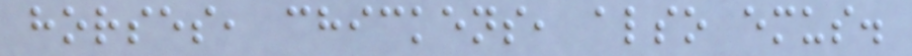horses, chickens, also emus.
